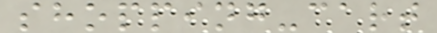shopping-cart
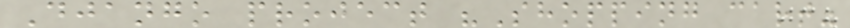Django project "Shopping cart"
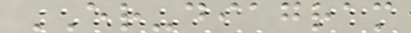ER-diagram
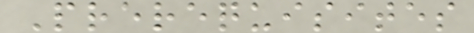Prerequisites
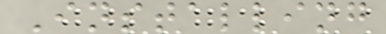Installing
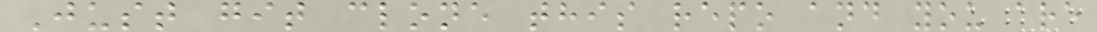Just git clone this repo and you are
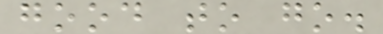good to go.
